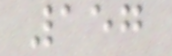157
